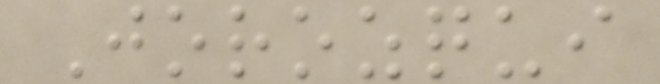Jorozqui
